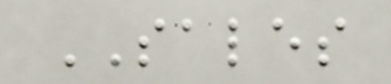SALES
